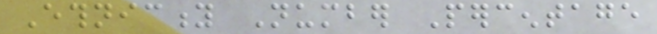Ethnicity Number Percentage
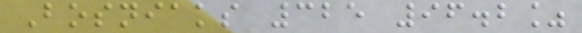Bosniaks 325 96.2%
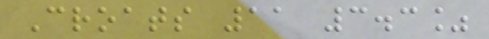Croats 11 3.3%
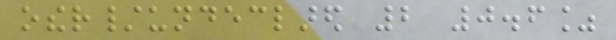other/undeclared 2 0.6%
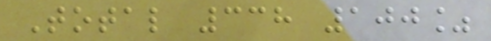Total 338 100%
